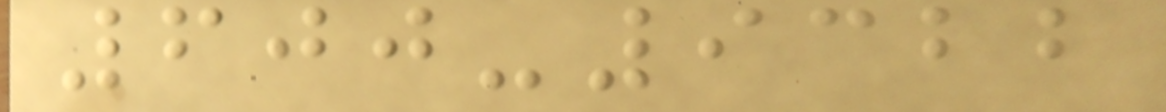600-9322
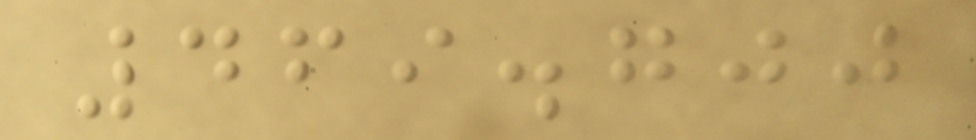469.700
